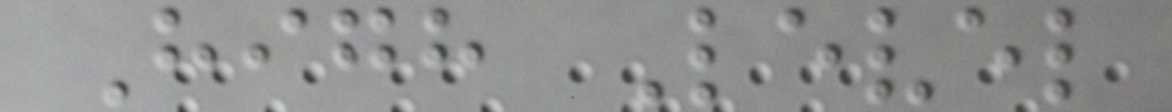High Level
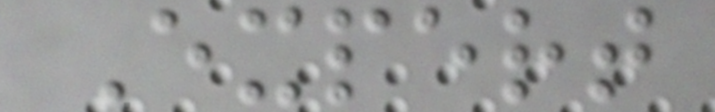Expert
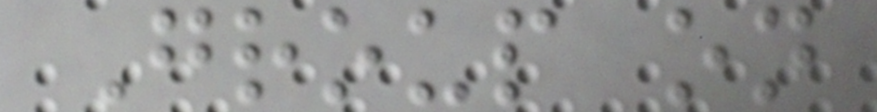Group on
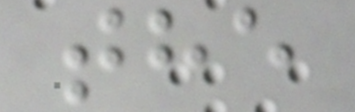the
